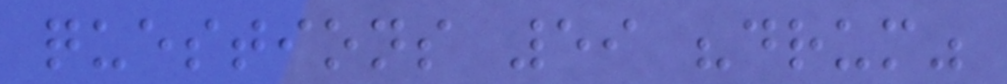questions 59 "drum"
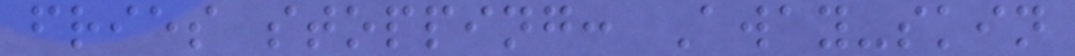fries stopping: Away-skin
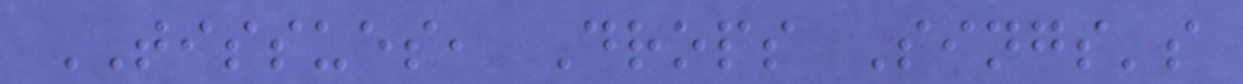TISSUES, Drops Sings's
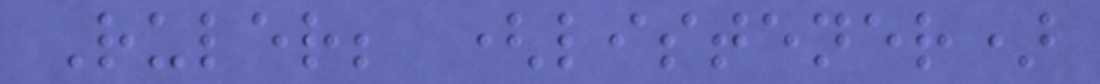Ruler; (listener)
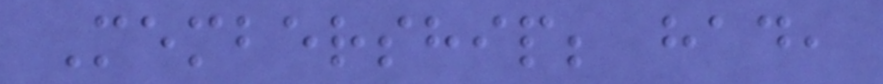Membership; had,
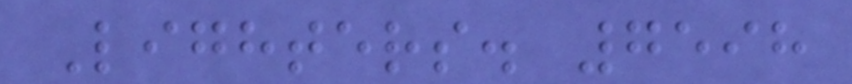Lighters. 7598
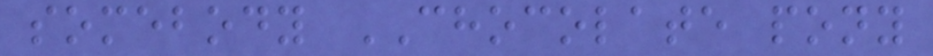somebody CHOCOLATE pony
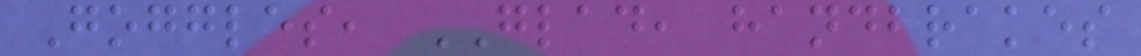Goggles, GLAD, handbrakes
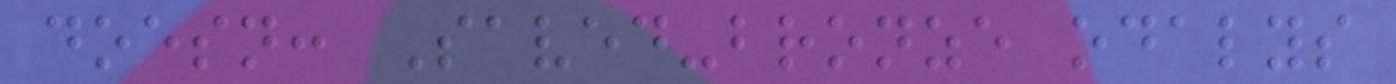doesn: Saved-bronze odalys
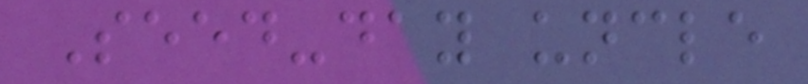Seed-day uncle
